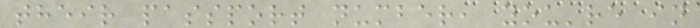their passport number, you're in
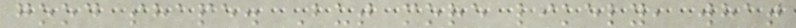good shape. But more likely, what
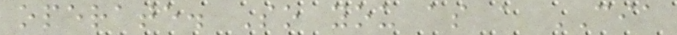operate. So you as a CIA
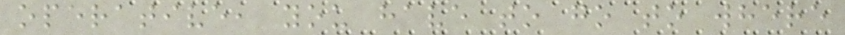operative, you have to go to where
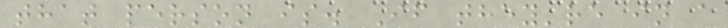that person is. If they're in a
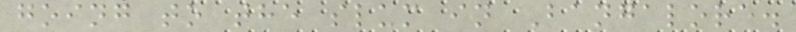going to the slum in Bangalore.
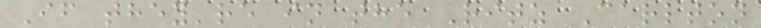If they're in the Ritz Carlton
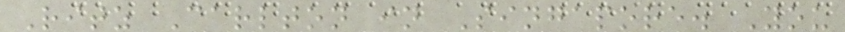Ritz Carlton in Singapore. You
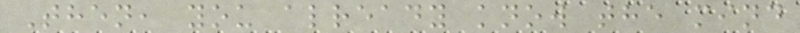Then, you already know the mind
